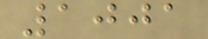1001
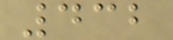432
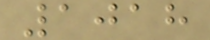1018
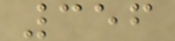356
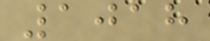1018
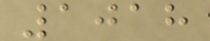1018
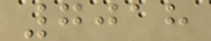7018
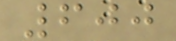600
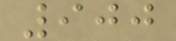900
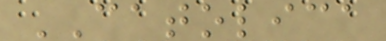CATOLICA
